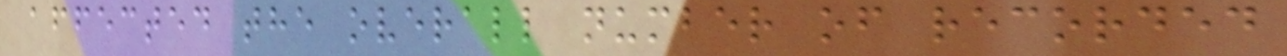affected the overall number of recorded
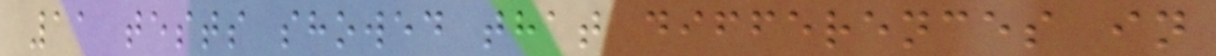11 tests showed that differences in
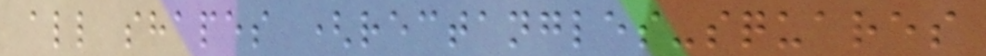all shapes (rectangles-squares
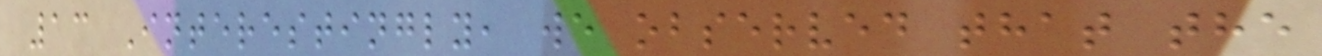13 Interestingly, we observed that the
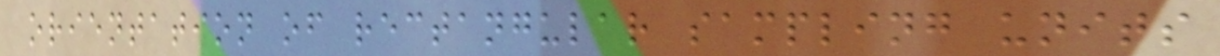orientation of rectangular sampling units
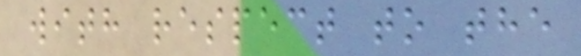with respect to the
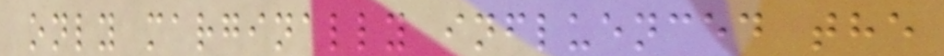only marginally influenced the
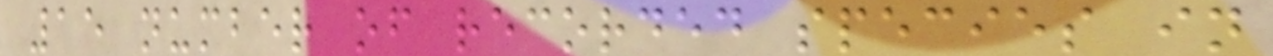15 number of recorded species in
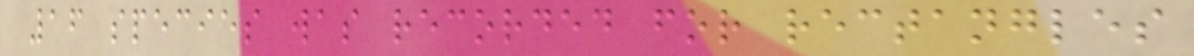16 species was recorded for rectangles
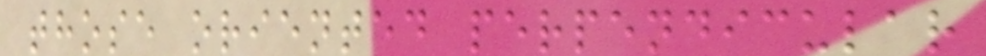those oriented perpendicular
